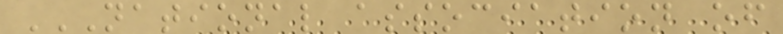NATIONAL ASSOCIATION OF
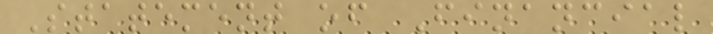Statement of Financial
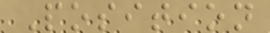Position
